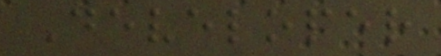Developer
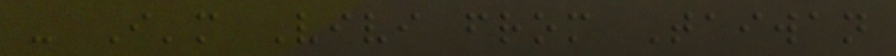- I'm Vivi from Taiwan
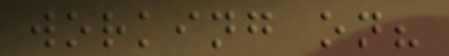working on?
